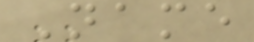Name
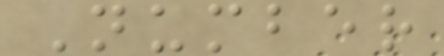Number
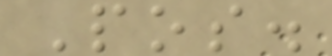Pos.
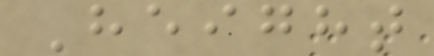Height
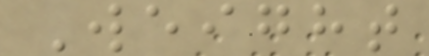Weight
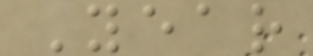Year
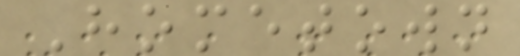Hometown
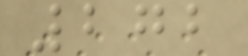272
